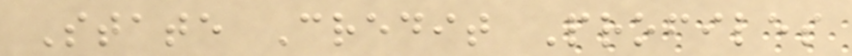State Credit Profiles
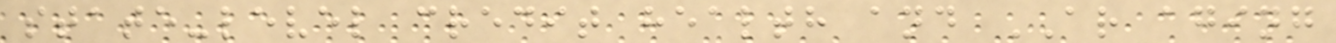state-level credit health and AR aging
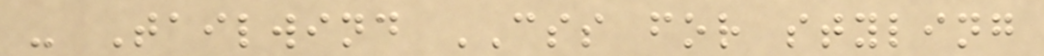- Tailwind CSS for styling
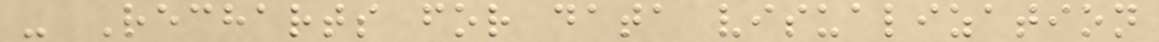- Recharts for data visualization
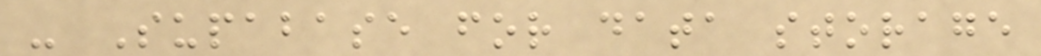- Supabase for data storage
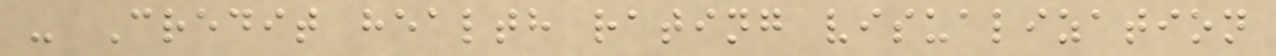- Credit health rating visualization
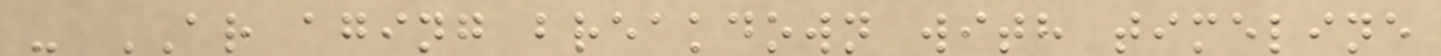- AR aging breakdown with timeline
